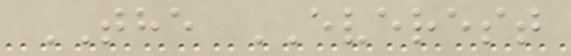THE EVEREST
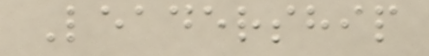Leadership
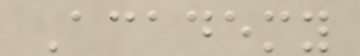Academy
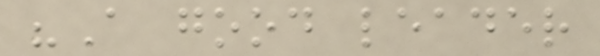"A good leader
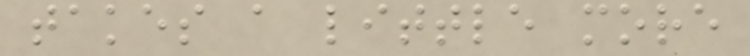takes a little more
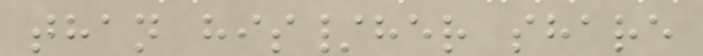than his/her share
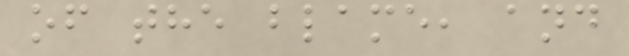of the blame, and
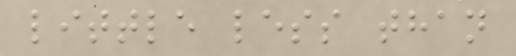little less than
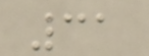31
